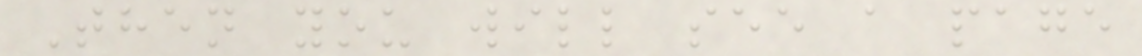Then you will see a page
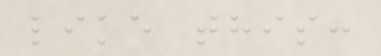like this:
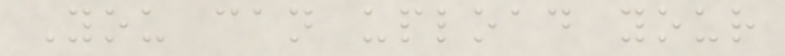You can upload your
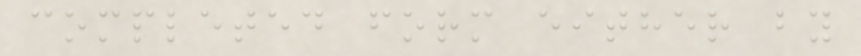completed form either by
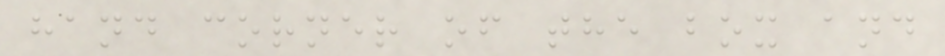hand corner of the box and
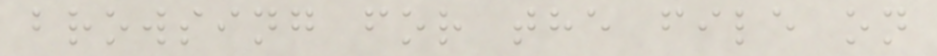browsing for the file on
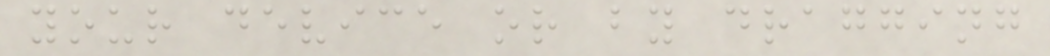your device or by dragging
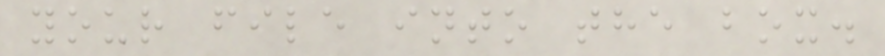your file into the box.
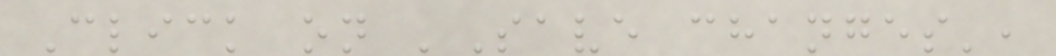Click on 'Save changes',
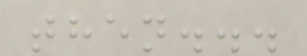then...
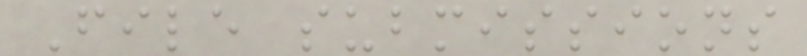File submissions
